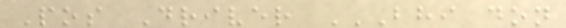Pos Driver BHI DON
